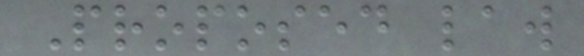Proposed law
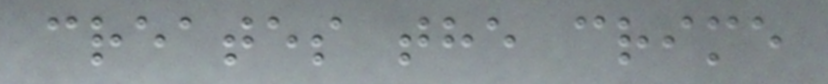creates the crime
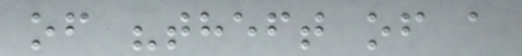of "theft of a
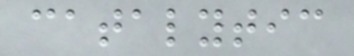catalytic
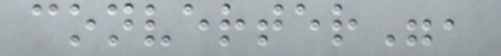converter",
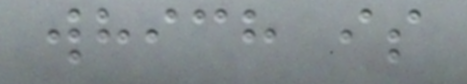which is
